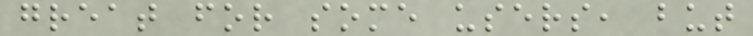great for some users, but
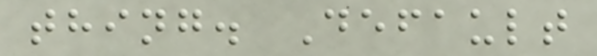thing. Default
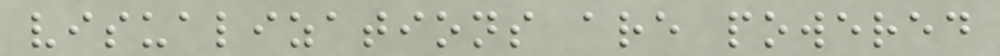visualizations are powered
